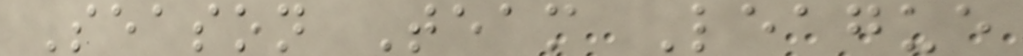Season Team League
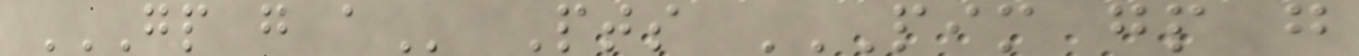GP G A Pts PIM GP G
